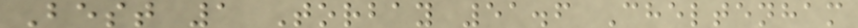Best 1 Torbay 51.6 Cheltenham
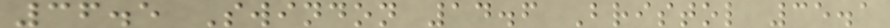36.5 Swindon 14.6 Bristol 35.1
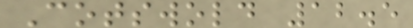Cotswold 12.5
